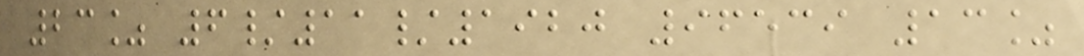23% 6/11/1920 96539 13%
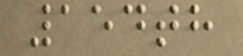154th
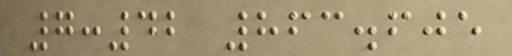7:42 863.605
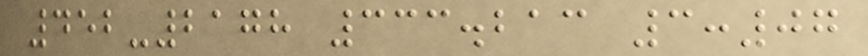452-2178 333.213 3:07
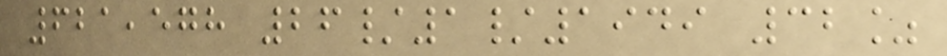621,578 26/1/1949 32%
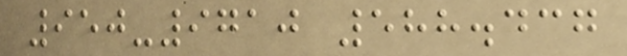950-9710 588.437
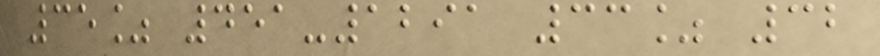35% 451-1291 33% 32
